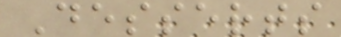Desserts
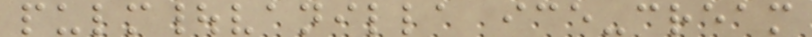pulm|vanilla ice-cream
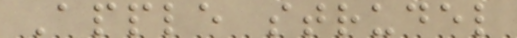Apple strudel
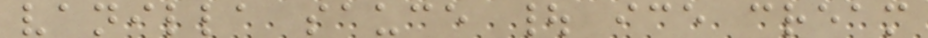vanilla sauce | ice cream
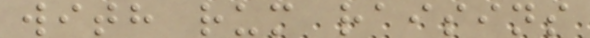with rum raisins
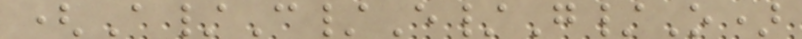(A/C/E/G/O)
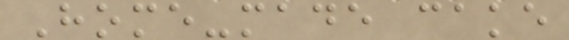Home-made cake
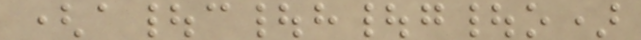(a|c|h|g|o)
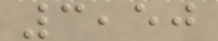3,50
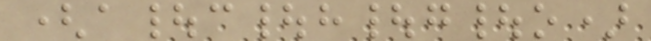(a|c|h|g|o)
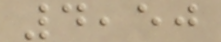4,50
